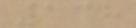138
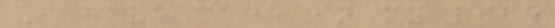I have made in my life
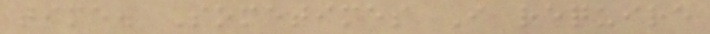time. Sometimes I require
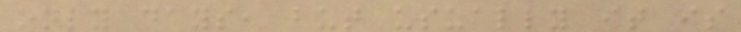only days, but usually it is
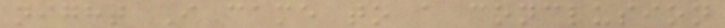night I came to a conclusion
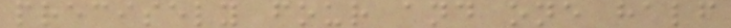precisely four and one half
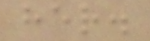her.
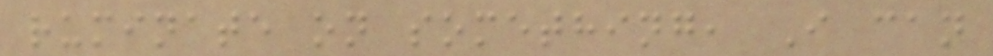ruminate on something, I can
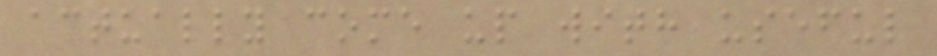actually come up with useful
